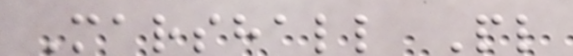Marshall Pl
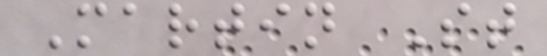Martin St
